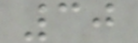30
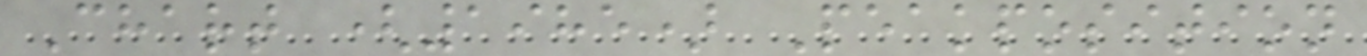Chart (1985) Peakposition
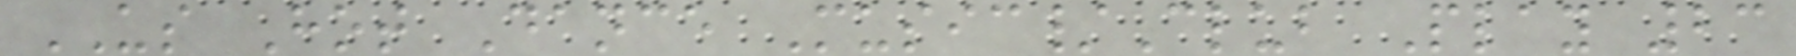US Hot Dance Music/Club Play 23
